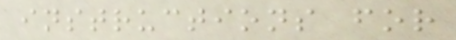instructions for
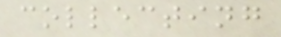collecting
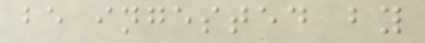be ingested by
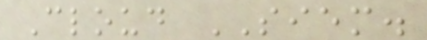Cloud SIEM.
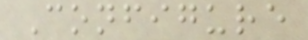Configure
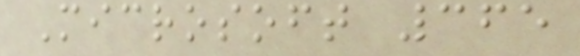Microsoft 365
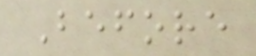Before
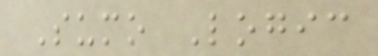Sumo Logic
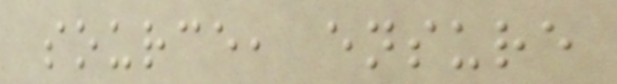source, ensure
